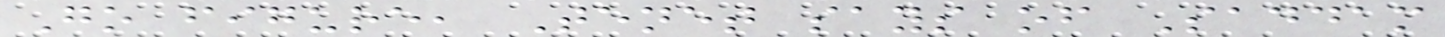Go figure, Tenet says of Saddam
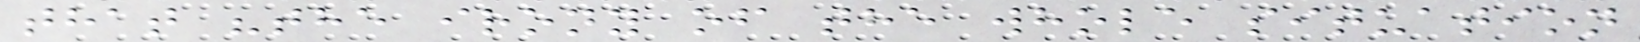that "the irony of the whole situation
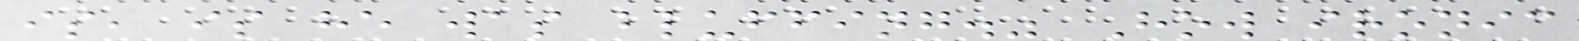is, is he was bluffing." How ironic
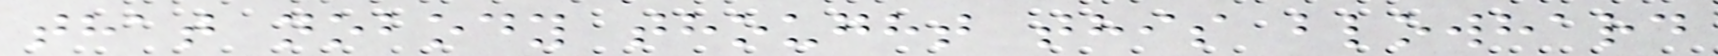that nobody thought this blowhard
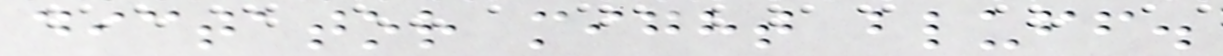dictator might bluff.
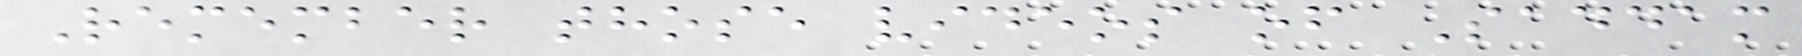Remember those videos of Saddam
